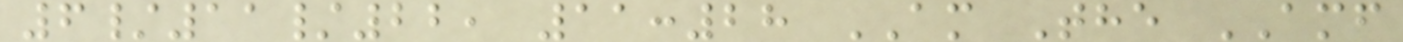6/11/22, 11:28 AM The AMF
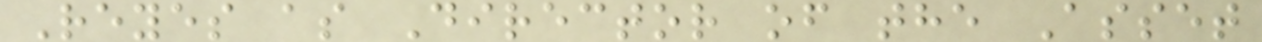Reyes as Director of the Asset
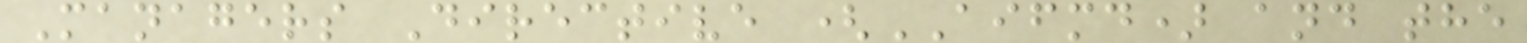Managers Directive (AIFMD) and the
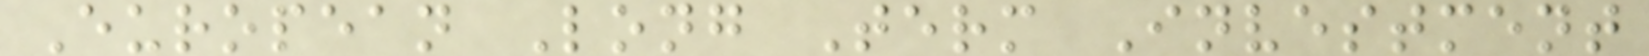European Long Term Investment
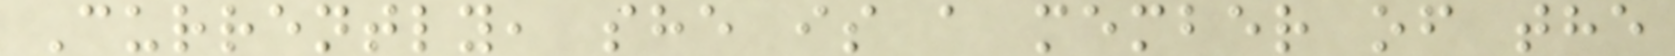Currently, she is a member of the
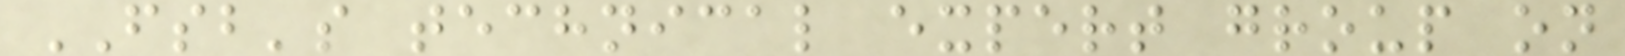FSB's technical expert group on
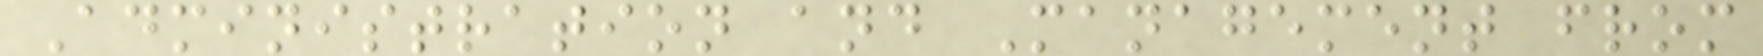Administration and Management from
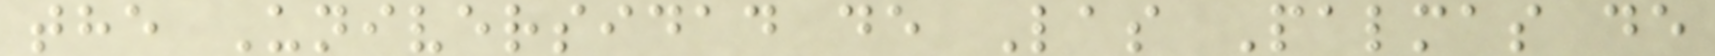the Universidad de Las Palmas de
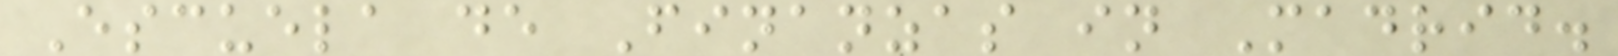Escuela de Finanzas in Madrid.
